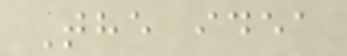The idea
